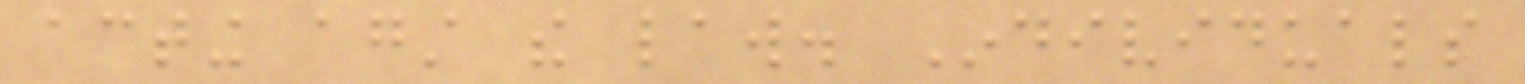acting against the law. Individuals
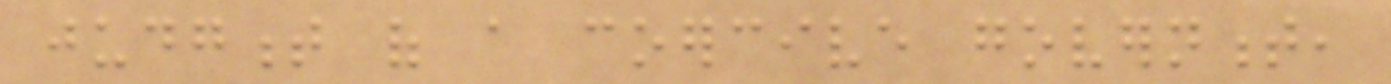judgment of a coercive government,
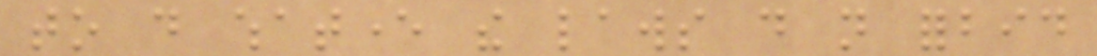to do whatever the laws do not forbid
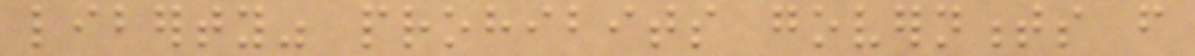liberty" prohibits governments from
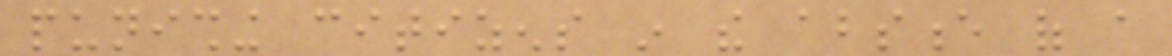punishing citizens in the absence of a
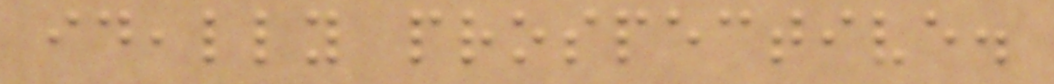ideally prospective.
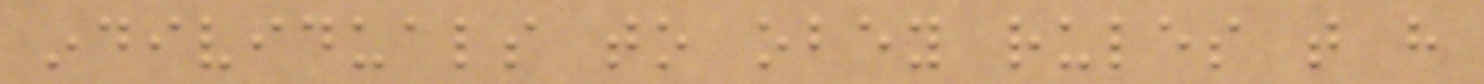individuals to obey rules that have
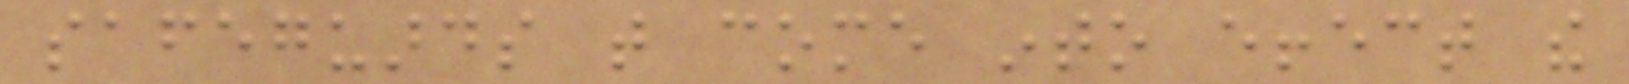safeguards that come into effect the
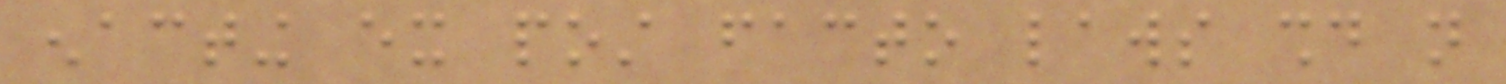enacting ex post facto laws should not
